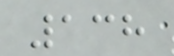138
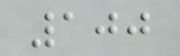100
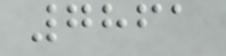7861
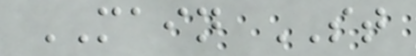MAIN ST
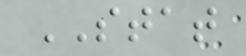STAT
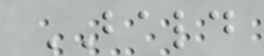BALD
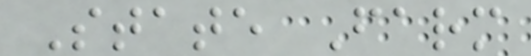State Farm
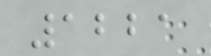1221
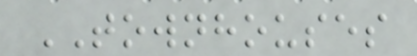TOWNHOUSES
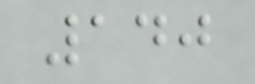140
